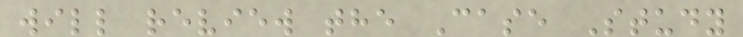will review the Case Study
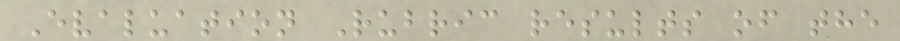Evaluation Rubric results of the
